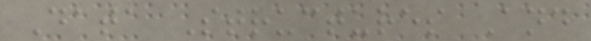Data Structures And
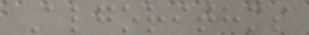Algorithms
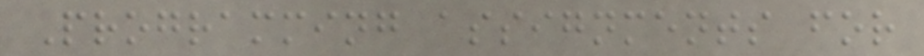Programming assignments for
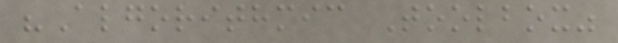"Algorithmic Toolbox"
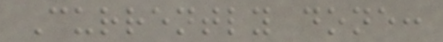Currently done:
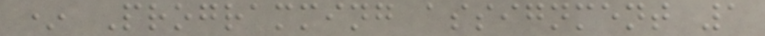* Programming assignment 1
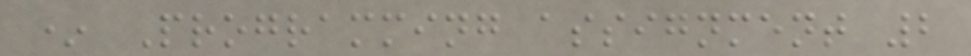* Programming assignment 2
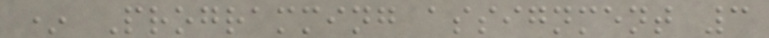* Programming assignment 3
